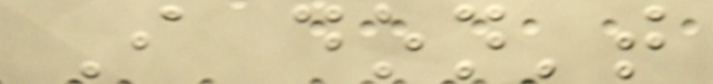I don't
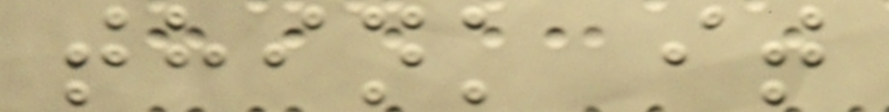think it
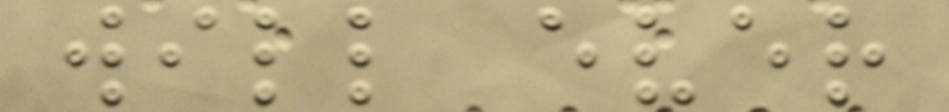will ever
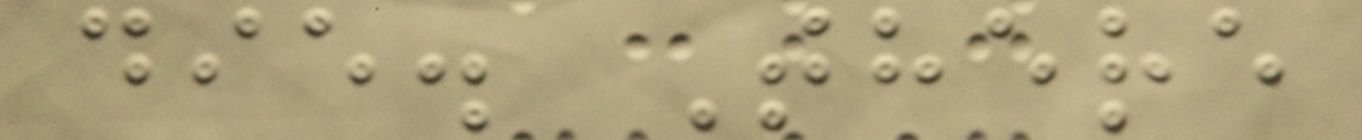die. There
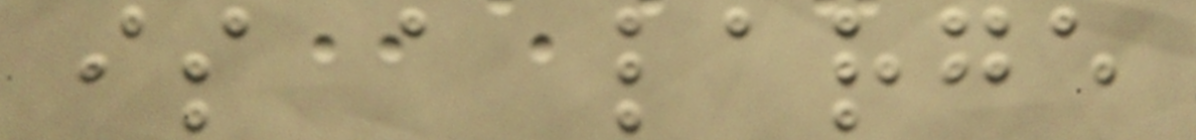is a large
